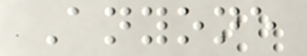Anyone
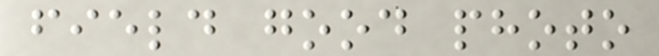field good photo
